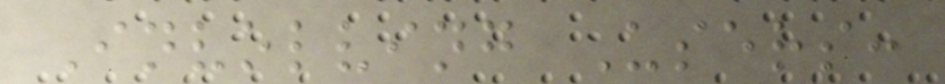Involving Users:
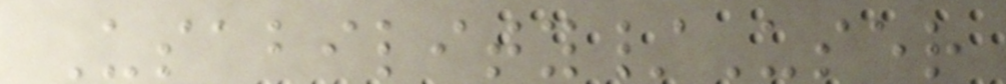Usability/User
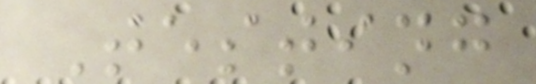Testing
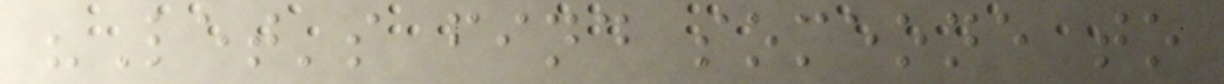"Let's find someone to
